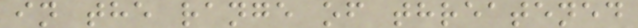in the range of threatened
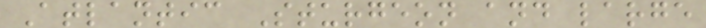Atlantic Sturgeon and large
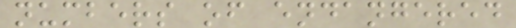numbers of endangered
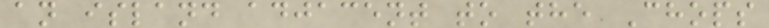an island adjacent to the Chops
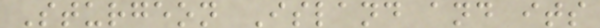Sturgeon Island and its
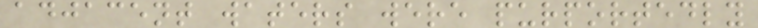adjacent waters were purportedly
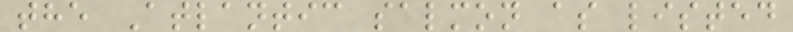the Atlantic salmon as listed
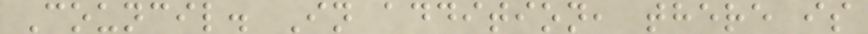Council. In addition, there is
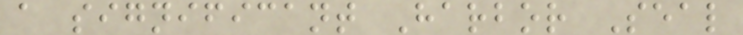a significant Harbor Seal
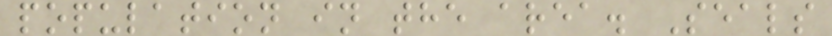population in the area. Seals
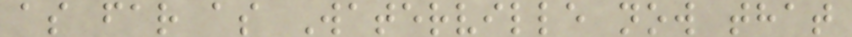as far as Waterville now that
